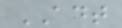ADT
